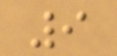9
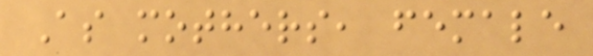As mothers, female
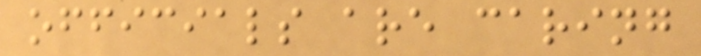officials are caring
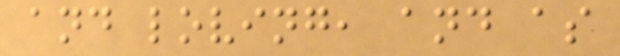and loving, and as
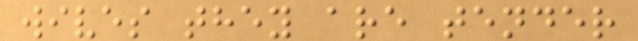wives they are tender
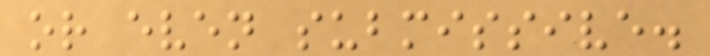or even submissive.
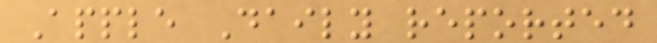Apple Daily reported
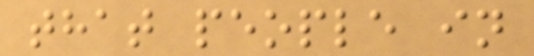that people in
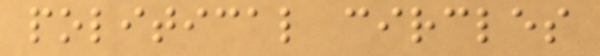political circles
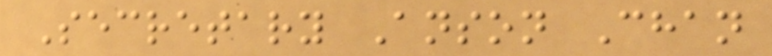Secretary Anson Chan
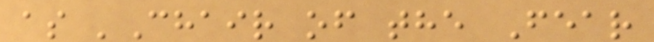as 'Chair of the Fear
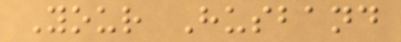Your Husband
